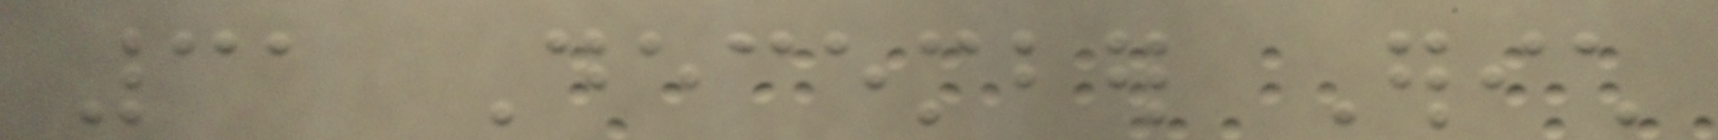31 December Erich
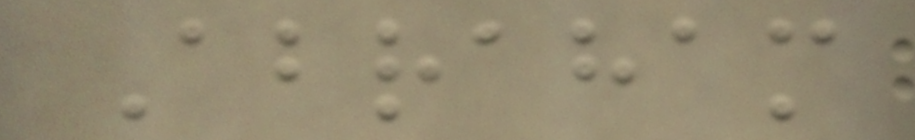Abraham
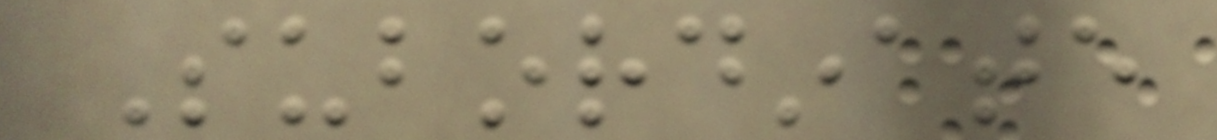Subordinate
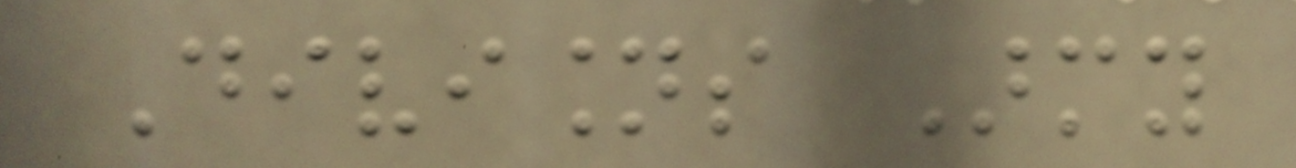Divisions Army
